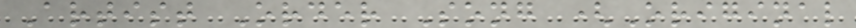Artist Order Song (Original
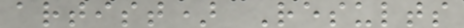artist) Results
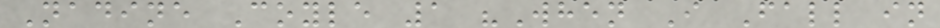Nadine Coyle 1 "When I Fall in
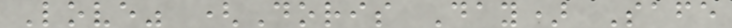Love" (Doris Day) Safe
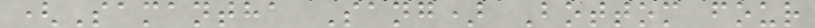(Samantha Sang) Bottom four
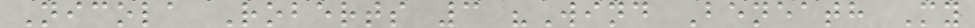Nicola Roberts 3 "Wind Beneath My
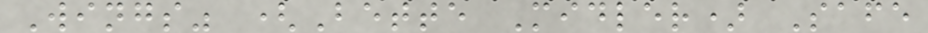Wings" (Bette Midler) Safe
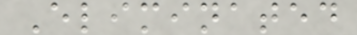Eliminated
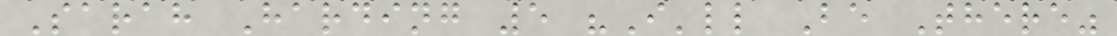Sarah Harding 5 "I'll Be There"
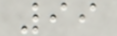99
